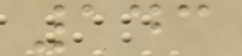143
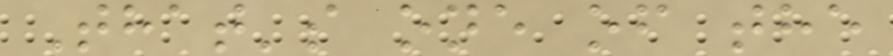That's one of the
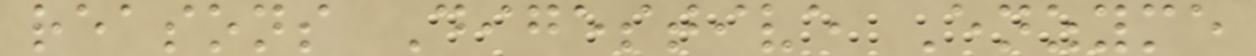reasons Digestive Enzyme
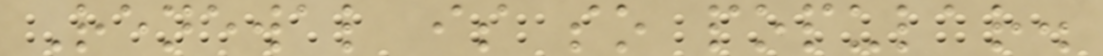Renewal is so popular.
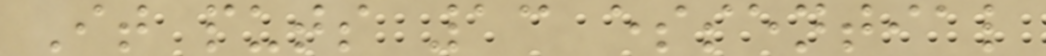It puts 13 essential
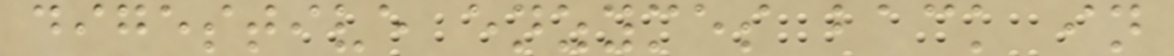digestive enzymes back in
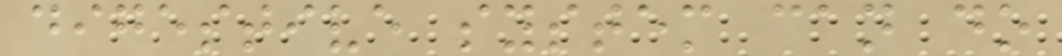digestive system can do
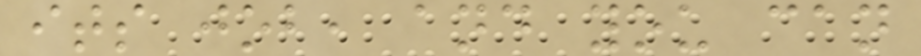its job, and you can
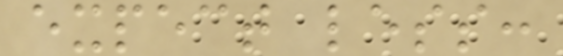expect less:
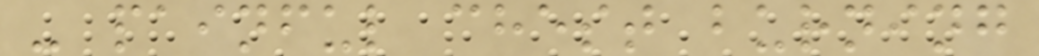- painful chest burning
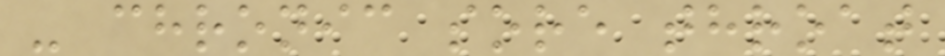- chronic sore throat
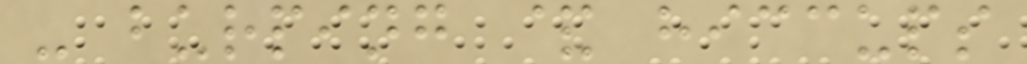- burping & hiccups
